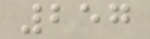257
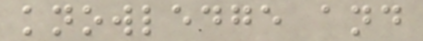knowledge and
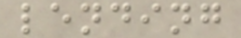lending
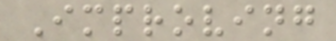Improving
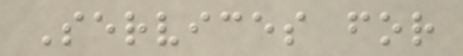Services for
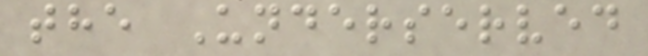the Underserved
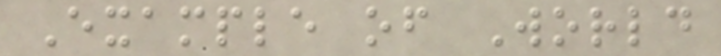Example of World
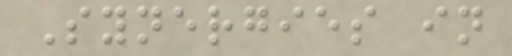Synergies in
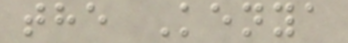the Kenya
